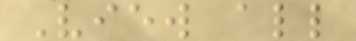View all
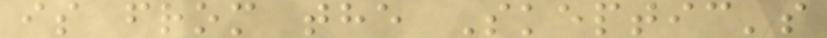is from the Skeptic's
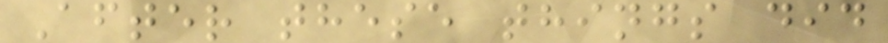After these things did
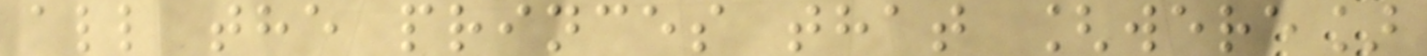all the princes that [were]
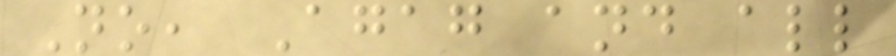No, Agag and all
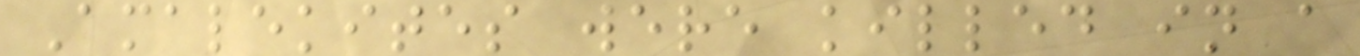Amalekites were killed in a
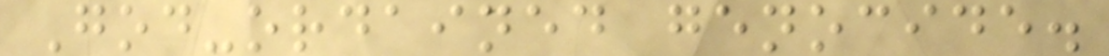God-ordained genocide.
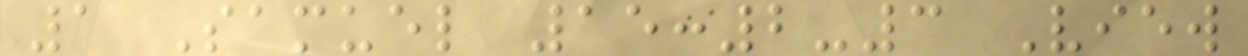1 Samuel 15:2-3 View
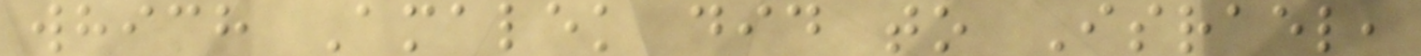which Amalek did to Israel,
